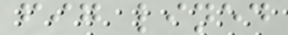fig lined
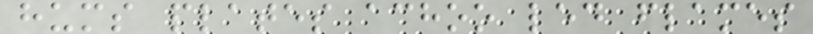hums plates achoo led flames
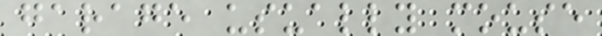garage usually mouse
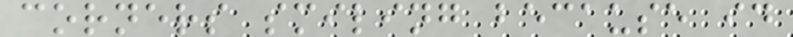corners smiling because id
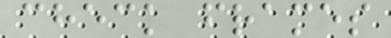check frames
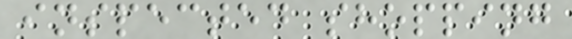inspected shopping
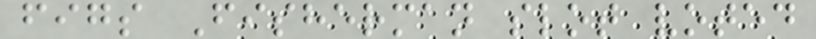figs Fisherman slot voted
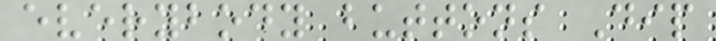everybody buttons Dip
